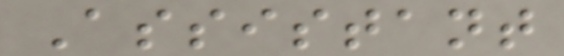Assistant
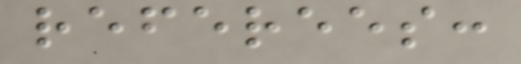referees:
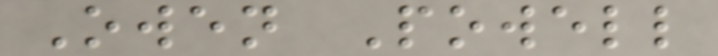Owen Powell
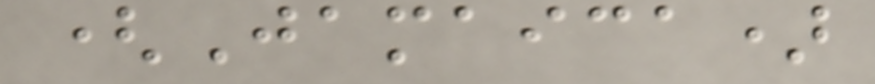(Jamaica)
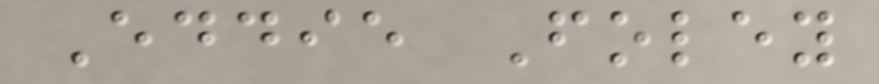Eddie Foley
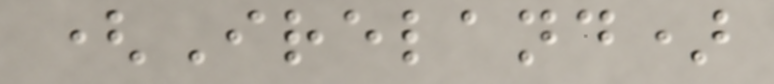(Ireland)
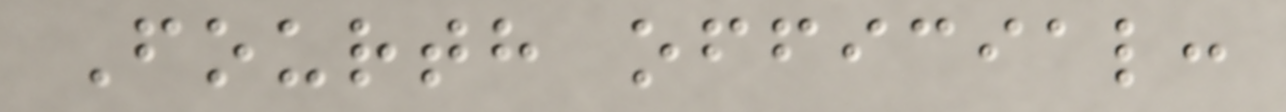Fourth official:
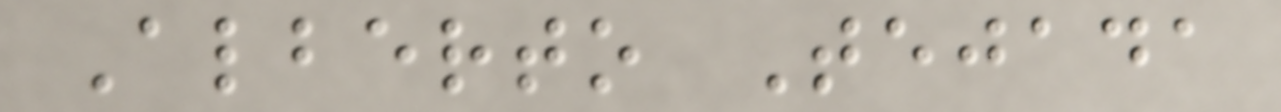Alberto Tejada
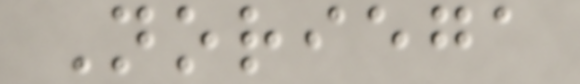Noriega
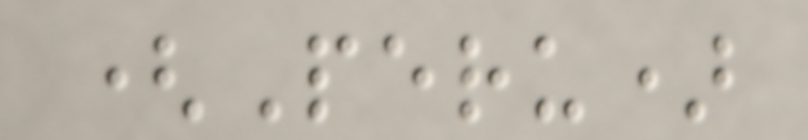(Peru)
